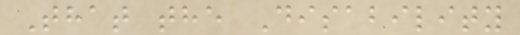That the Disability
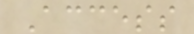Access
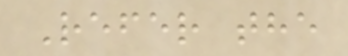Refer the
